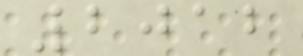2012
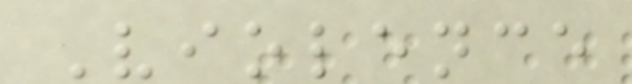Violence
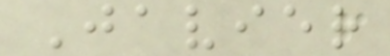Javier
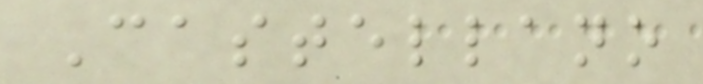Castellano
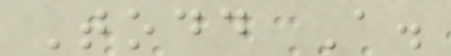Todd A.
